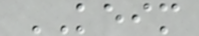KEIM
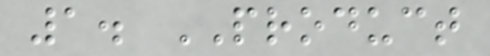1. PRODUCT
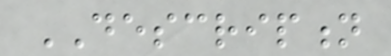DESCRIPTION
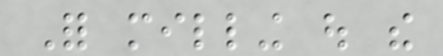For milling out the
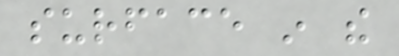surface in the
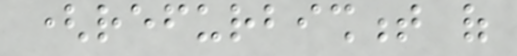(refurbishment of
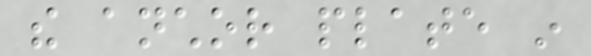the anchor plate in
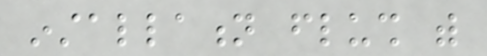installation flush with
